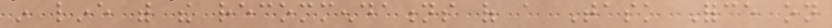in line with the recommendations of a Task Force on
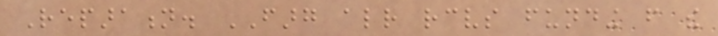Reparation. FARG already receives funding from the
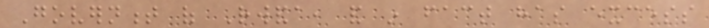Government of Rwanda, and in fact has excess
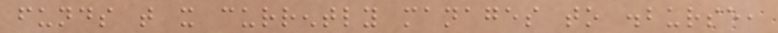funds that it currently manages to disburse,
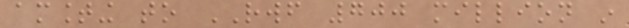amounting to RWF 700 million in
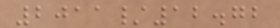2011/12.72
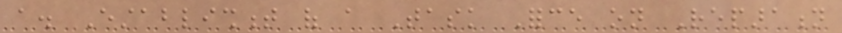a. Establishment of a Task Force on Reparation
